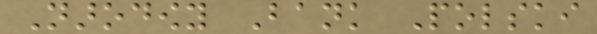Narodowy Bank Polski
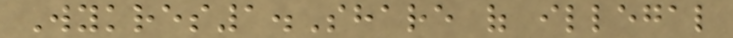Wykres1.Share of illegal
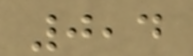0,4
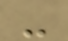-
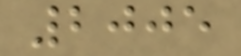2005
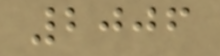2006
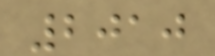2010
